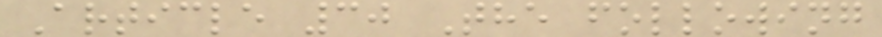Article 30 The following
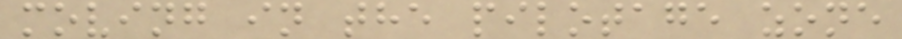moving in the pilotage zone
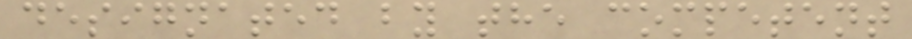designated by the competent
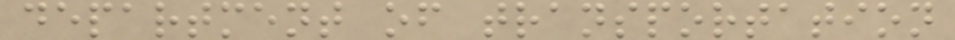department of transportation
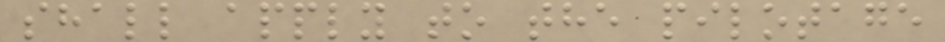shall apply to the pilotage
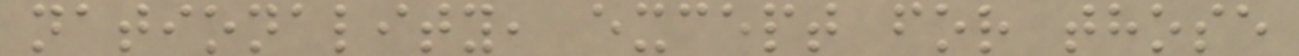nationality, except for those
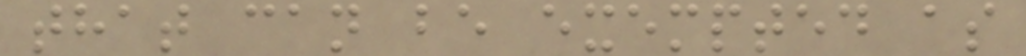that can be exempted as
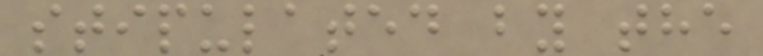stipulated by the
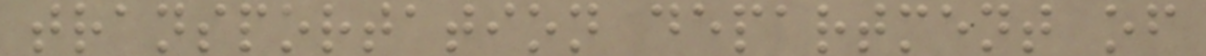transportation department of
